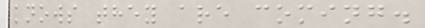knows they are coming.
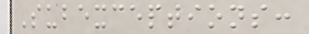Subexceptions:
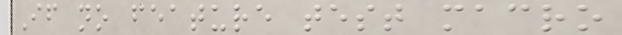If no feature test macro
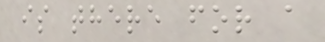is there for a
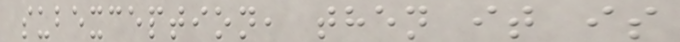subexception, then it is
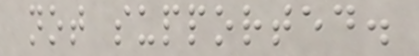not supported.
